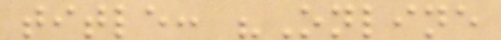title: "Online
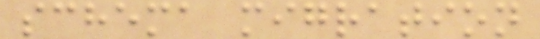schema migration
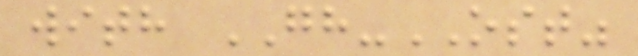with GH-OST"
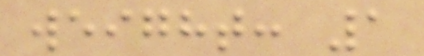weight: 1
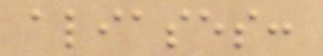aliases:
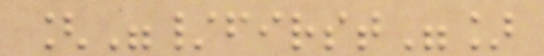["/first"]
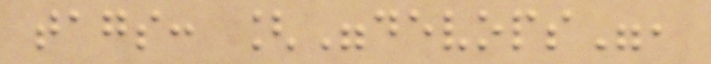tags: ["devops",
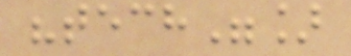"tech"]
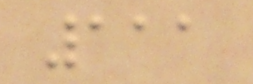111
